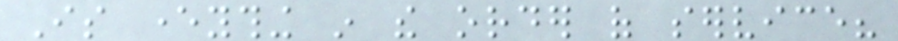Is everything in the order of service?
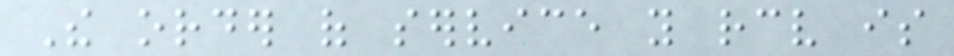The order of service you receive is
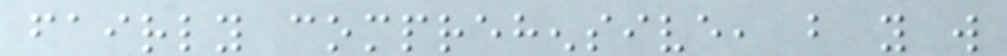fairly comprehensive, but you will
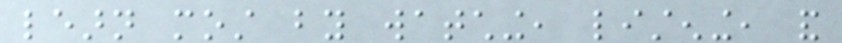learn most by watching, listening, and
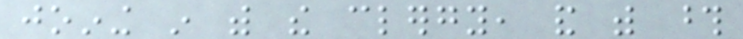joining in with the clergy, and with those
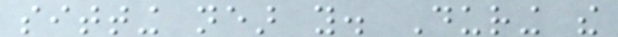sitting near you. During the
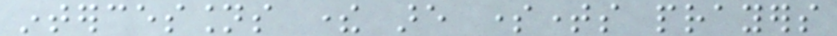intercessions there are sometimes prayers
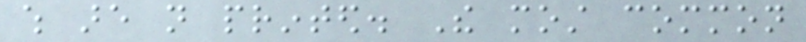which are not printed. The most common
